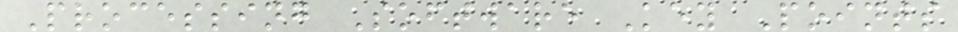Processing Software Key Points
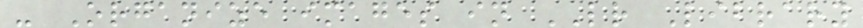- Organize images in LR Library
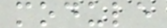module
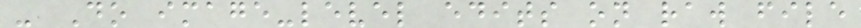- Do image-level edits on raw file
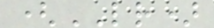(LR)
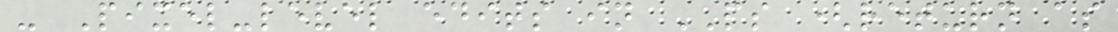- Pixel-level edits in PS (return as
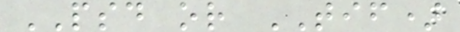PSD or TIF)
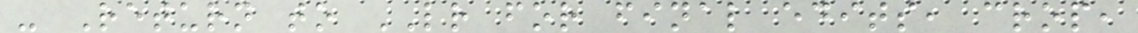- Return to LR for final edits, crop,
